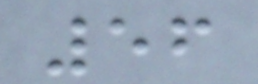56
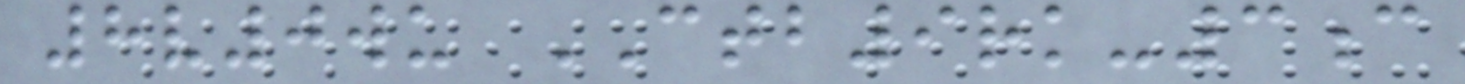8v0wu CTB9rk-3c
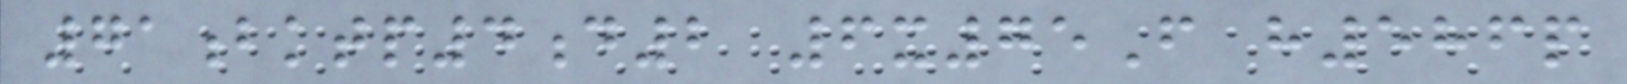71bktp4d2 6x75F h586p
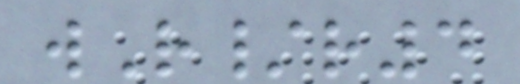wR/r4
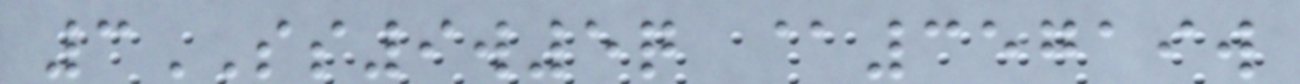3SS9w5q @35719w
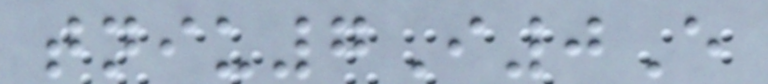tniu7I0E
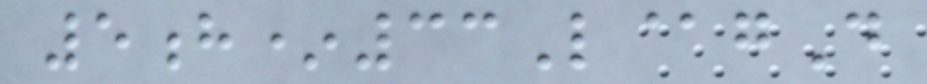5h*33L@gD
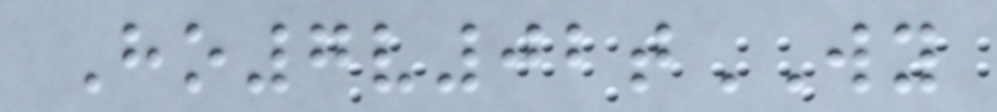Ho7v02tWY
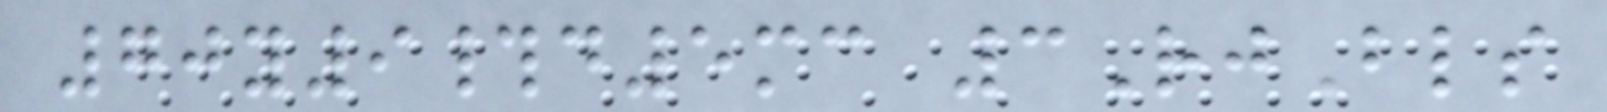70y9#d5mc 3RjBls
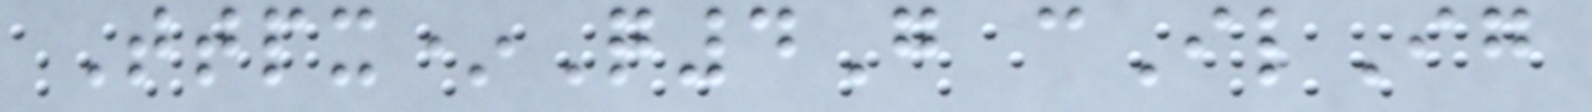Ttpx*Q4G cIlIg
